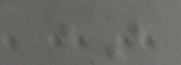*
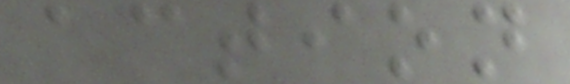action
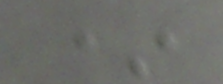*
